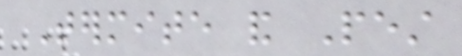Termite and Pest
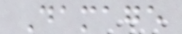Damage
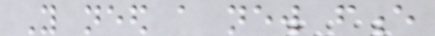You need a new fence
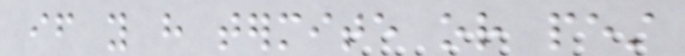if you have termite or pest
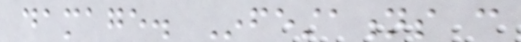damage. Infestations can
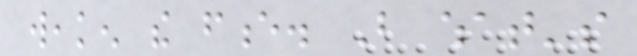weaken the fence. But what's
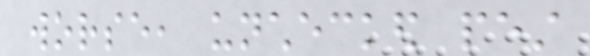worse, unchecked pest
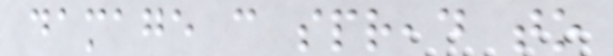damage can spread to
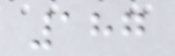187
